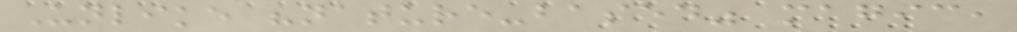Unlike "nature-based" magic,
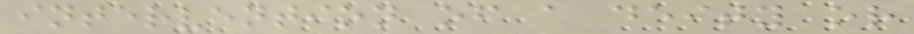intervention of a deity or
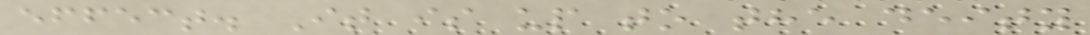effect. It is up to the deity
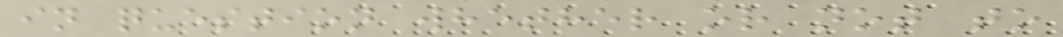in question whether or not to
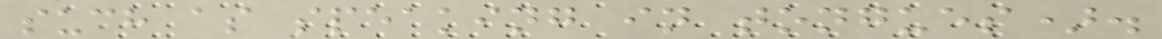such as speaking in tongues).
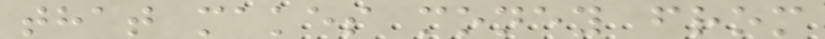that makes money from
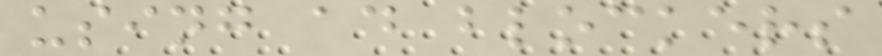using ad blockers
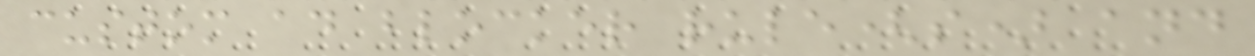custom ad blocker rule(s) and
